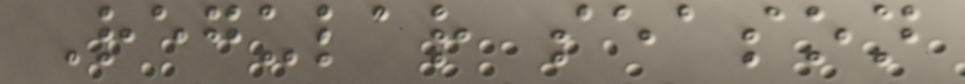Regular season
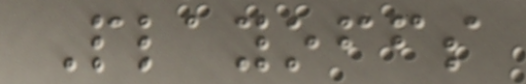Playoffs
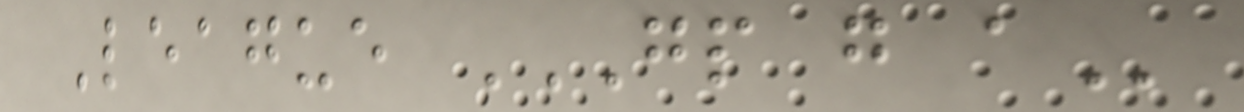League GP G A
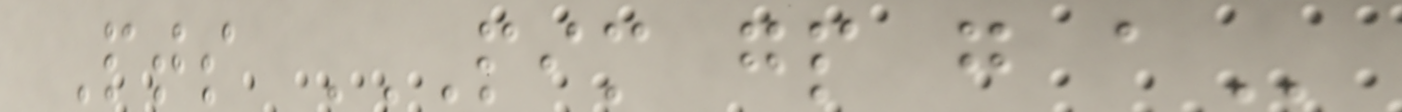Pts PIM GP G A
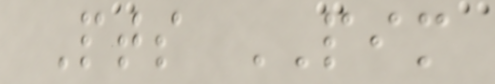Pts PIM
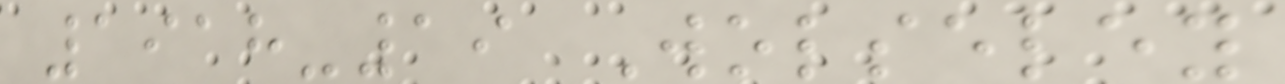1918-19 Wolseley
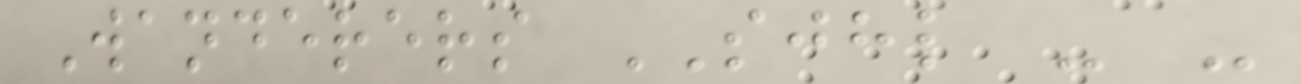Wanderers SJHL - -
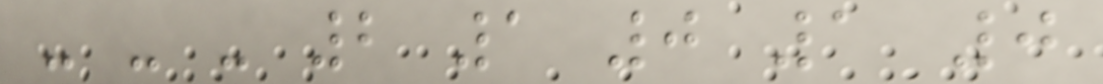- - - 2 1 0 1 0
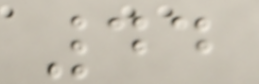44
